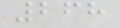268
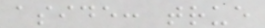aside: true
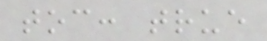toc: true
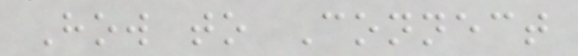How to Connect
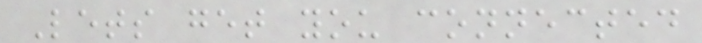Lets get you connected
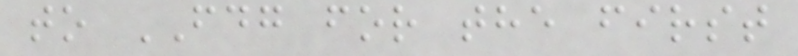to FDG for the first
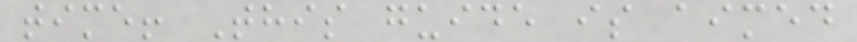time! This guide is aimed
